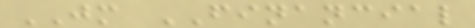JM FINANCIAL
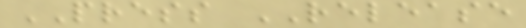PRESS RELEASE
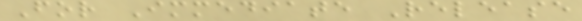For Immediate Release
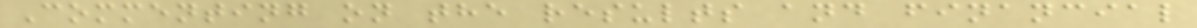Commenting on the results and financial
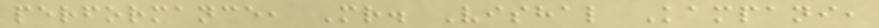performance, Mr. Vishal Kampani,
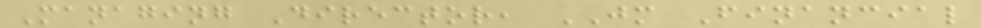Managing Director, JM Financial
